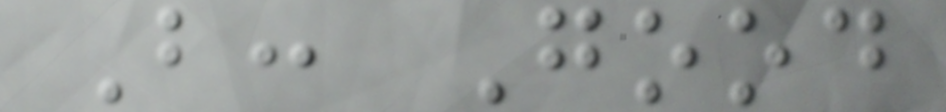B: Good
